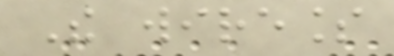The wireless
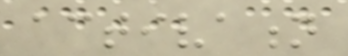activation
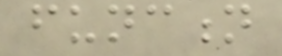function
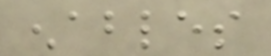enables
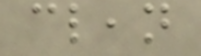clean
